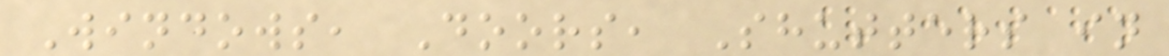Windows, Doors, Shutters in
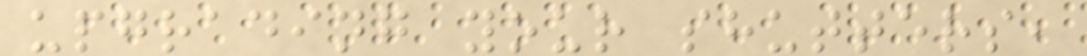upgrading your shutters,
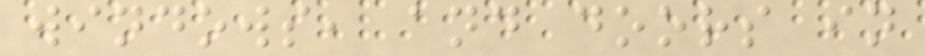windows, and doors in
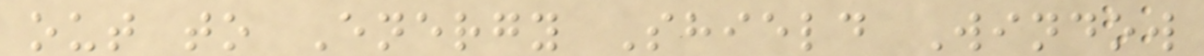out to Energy Shield Window
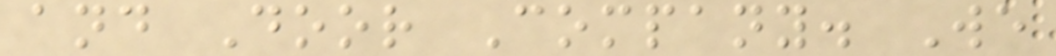and Door Company. We
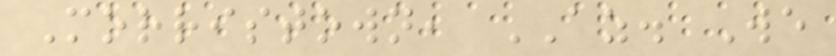Morristown, AZ. We
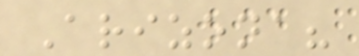Arizona?
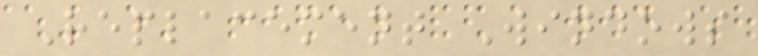Replacement Windows
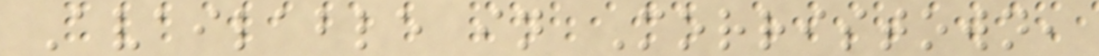Available in Morristown,
